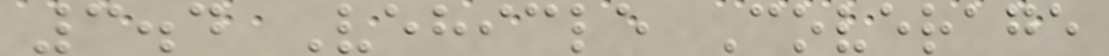3.4 Vehicle Coverage
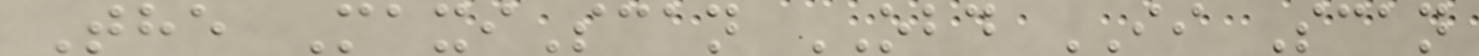The MaxiScan OBD II Scan
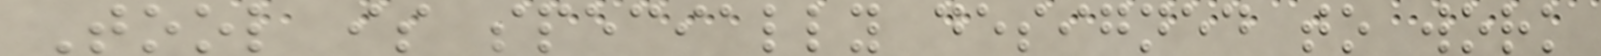Tool is specially designed to work
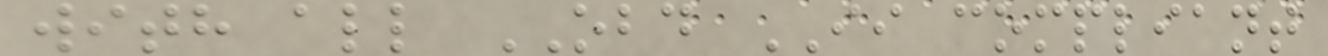with all OBD II compliant
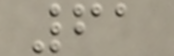61
